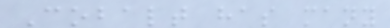Cobalt has many
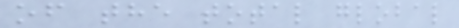of the total global
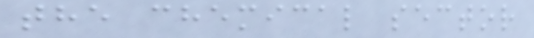the chemical sector
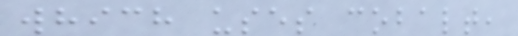which uses cobalt,
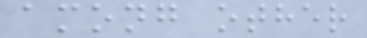among other
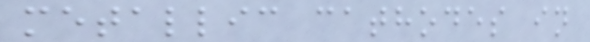metallic cathodes in
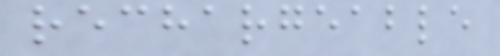rechargeable
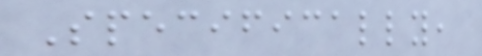Specifically,
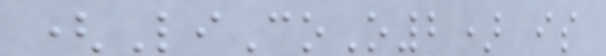(LiCoO2) is
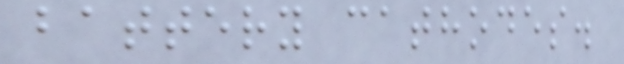battery cathodes.
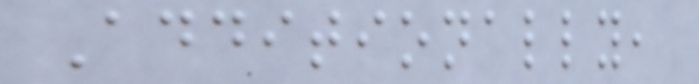Additionally,
